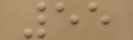55
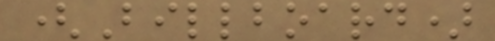(Billboard)
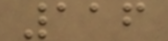116
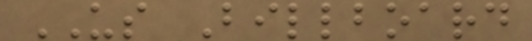US Billboard
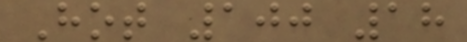Hot 100 18
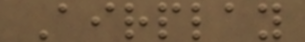Airplay
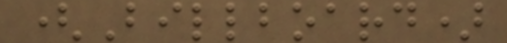(Billboard)
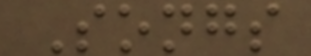Songs
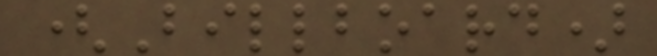(Billboard)
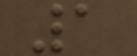1
